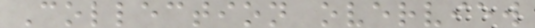Collection overview
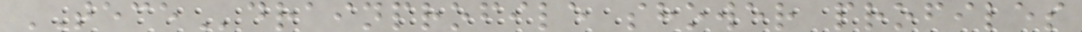TECEdrainprofile shower profiles
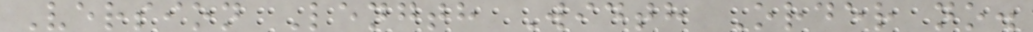Version Length Width Order no.
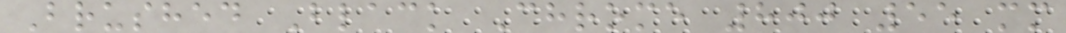Brushed Black Chrome 800 55 mm
